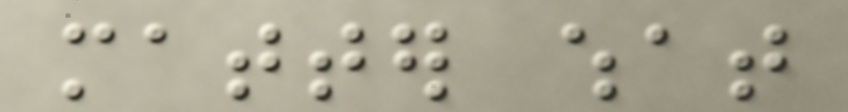matter what
